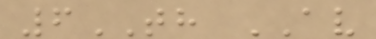6TH AV
